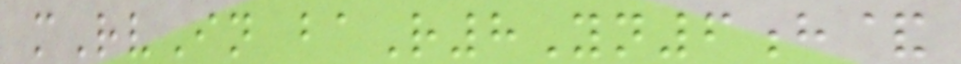mRvIn baR8Yn6h&
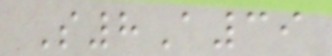S8A39
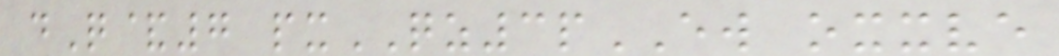dQ&7 pxQZ3pEW oxxve
